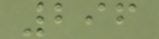296
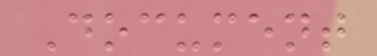Document
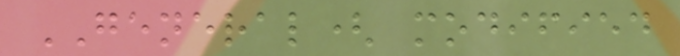GENERAL( modified
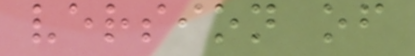version of
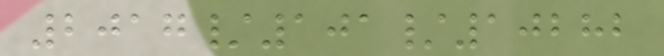2017/101/10282
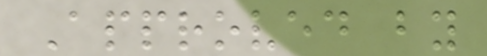Approved by
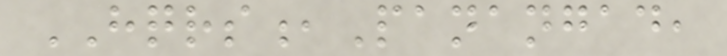HQRS,Panangad,
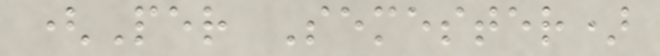(Per Semester)
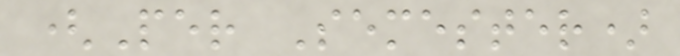(Per Semester)
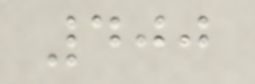400
